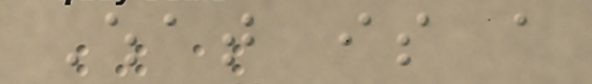What is a
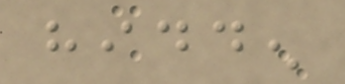hidden
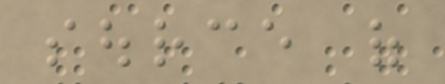source of
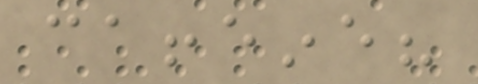caffeine?
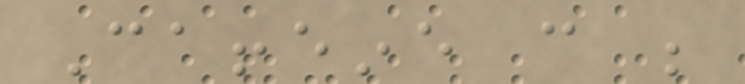Caffeine can be
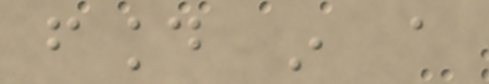found in a
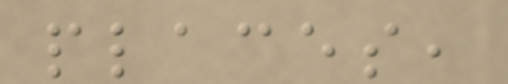places,
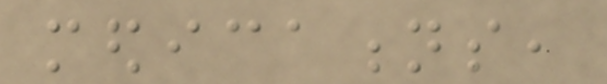medications,
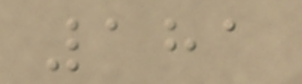181
